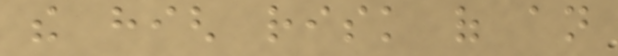the high risk of an
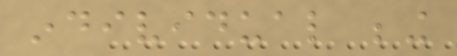individual being
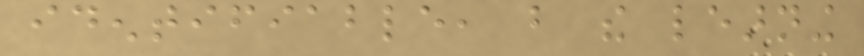identifiable, but the learning
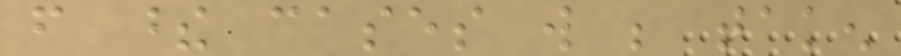from these cases will be taken
